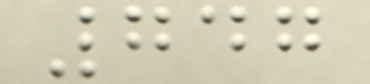747
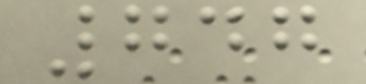747
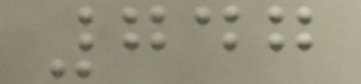747
